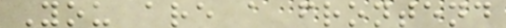You are a frontend
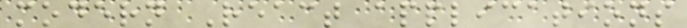modern React applications
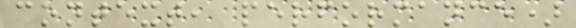context, performance)
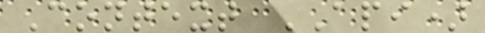Context API)
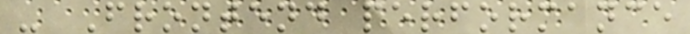- Frontend performance
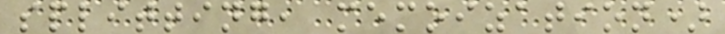splitting, memoization)
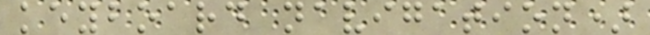keyboard navigation)
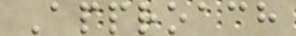Approach
